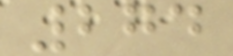274
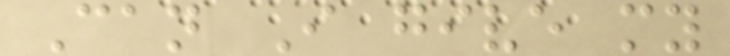Can I give my
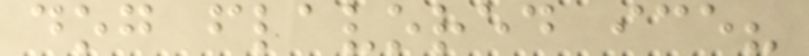dog flavored ice?
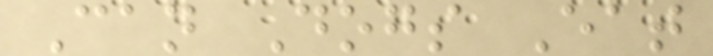Can Dogs Eat
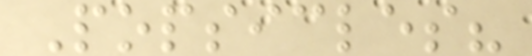Popsicles?
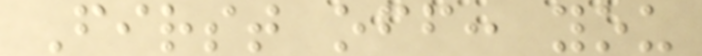First off: you
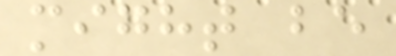might be
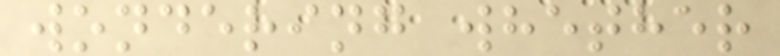wondering whether
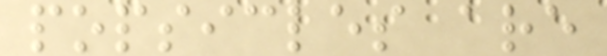popsicles are
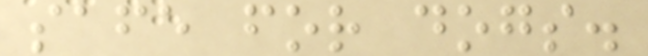safe for dogs.
